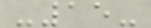-15-
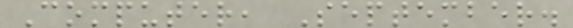Computer, September.
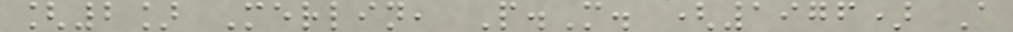[2] Merlin, P.M. (1976) A
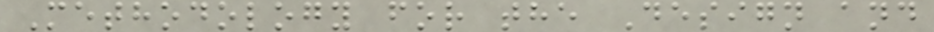Methodology for the Design and
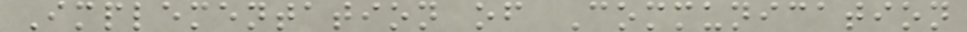Implementation of Communication
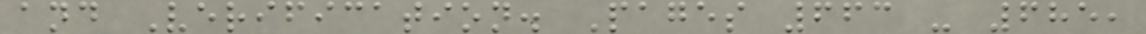and Verification. Pages 663 - 685,
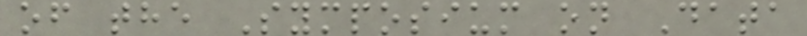of the Symposium on Data
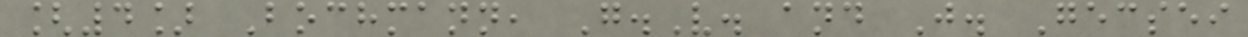[4] Bochmann, G.V. and J. Gecsei
